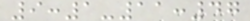9:1-11:47
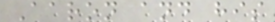Aaron and his
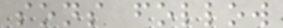sons follow
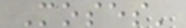Moses'
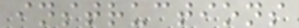instructions
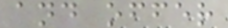and offer
